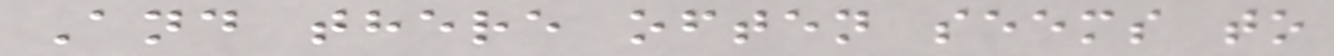And there often seems to
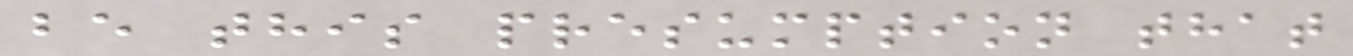be this presumption that
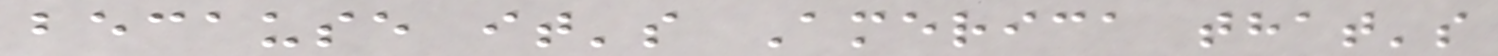because it's America that's
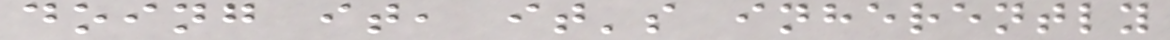doing it, it's inherently
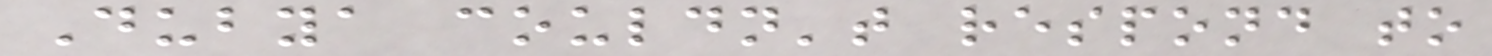Dubya couldn't respond to
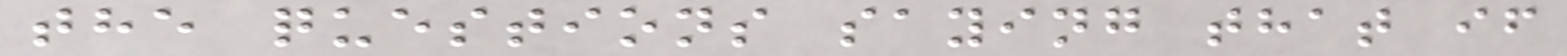the questions saying that if
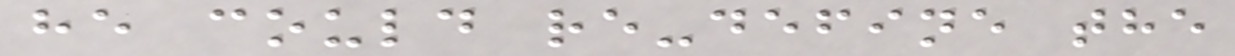he could re-define the
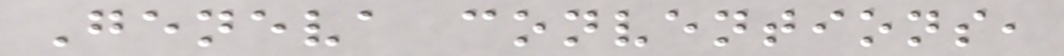Geneva conventions,
